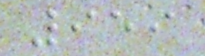959
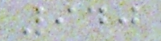940
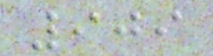909
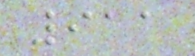911
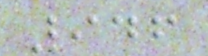946
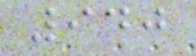940
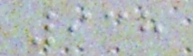938
